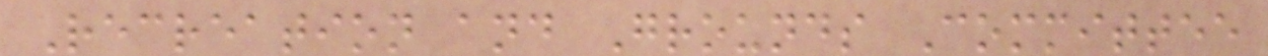Recreation and Grounds Committee
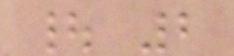| 2
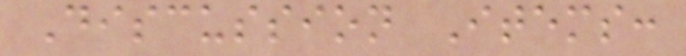Discussion Items:
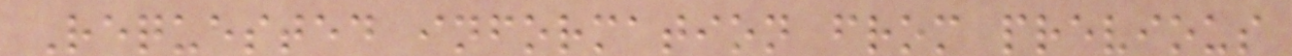Requested information from previous
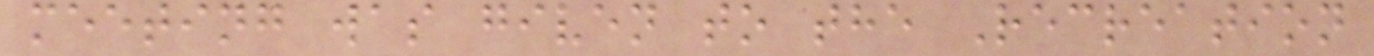meeting was given to the Recreation
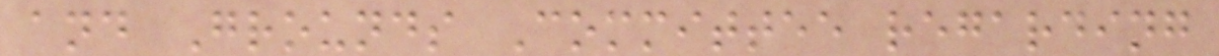and Grounds Committee regarding
